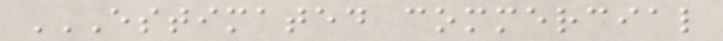ESTIMATED COMMERCIAL
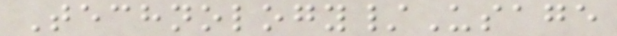Technology/Usage
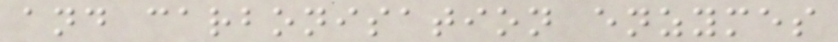and carbonisation enzymes
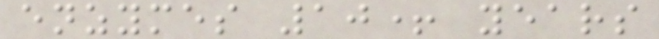enzymes 10+ years
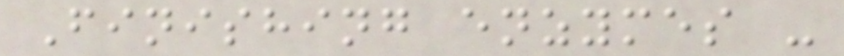Finishing enzymes -
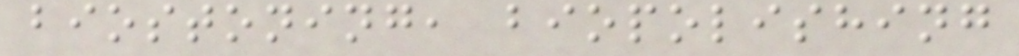biostoning, biopolishing
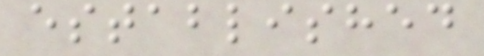established
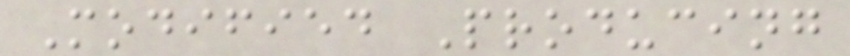Modified Producing
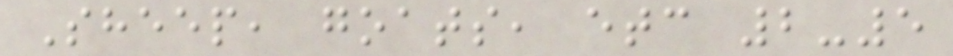Sheep, goats, etc 2-5
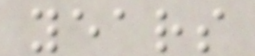years
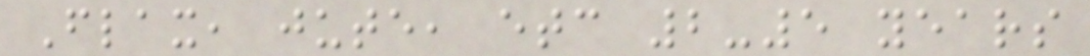Flax, jute, etc 2-5 years
